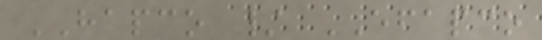HAPCO / EFAPCO
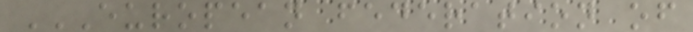EUROPEAN FEDERATION OF
